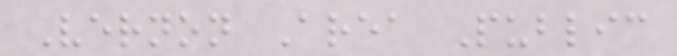Vernon Area Public
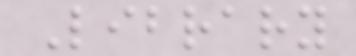Library
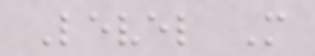Level M
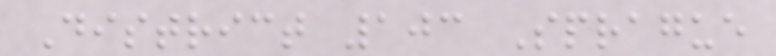District 103 Sprague
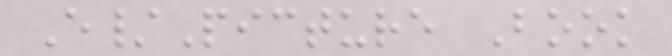E/Picture Book
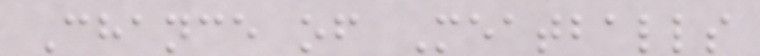Chance of Meatballs
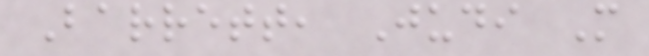Barrett, Judi M
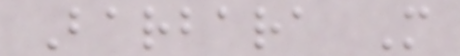Barbara M
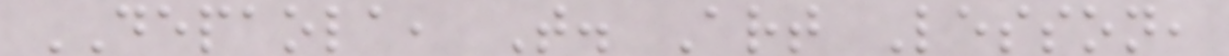DEPAOLA, T. Art Lesson,
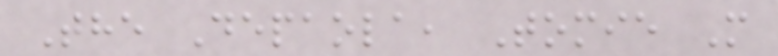The Depaola, Tomie M
